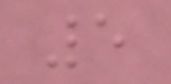5
